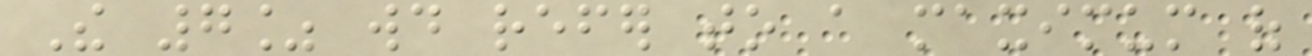The 7% would refer to a maximum of
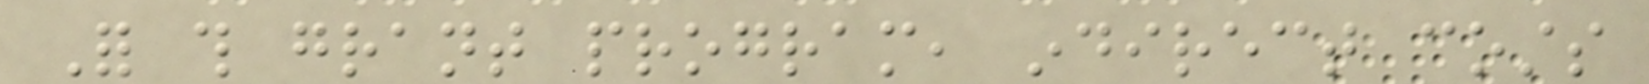For this grant program, indirect costs
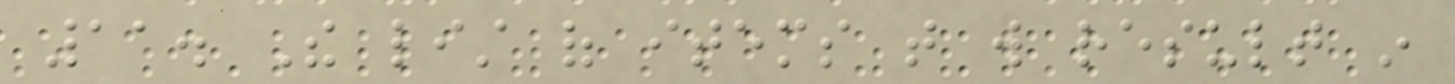11. The list of items that will result in
